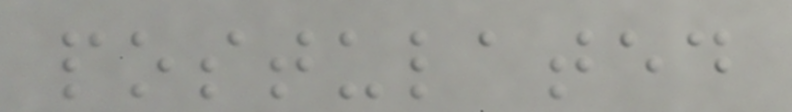postulated
